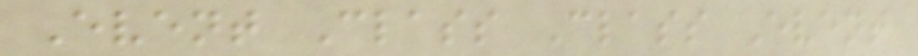Event Class Class Event
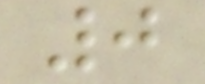0
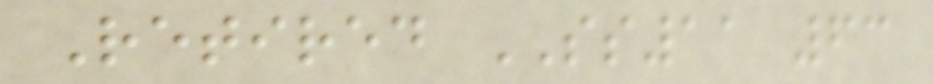Retired SS11 63
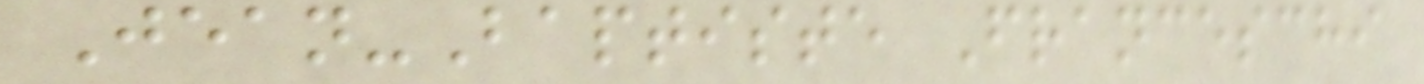Jean-Baptiste Franceschi
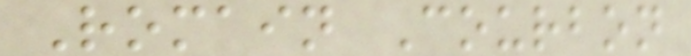Romain Courbon
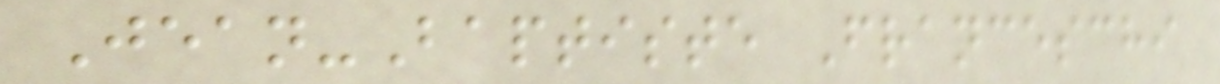Jean-Baptiste Franceschi
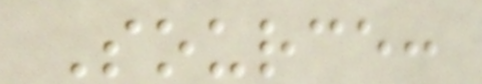Source:
